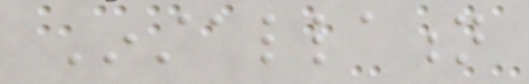Installation
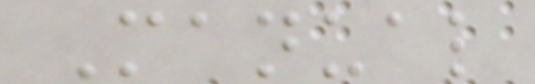Manual
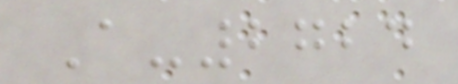A-2724
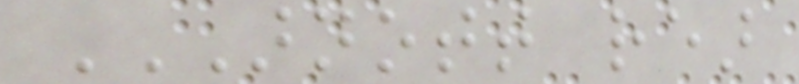ARNOTT REAR
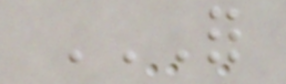FOR
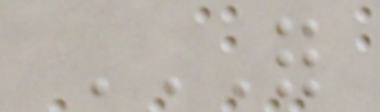FOR
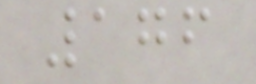176
